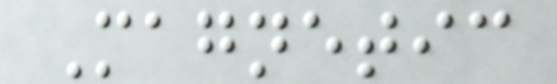Magnetic
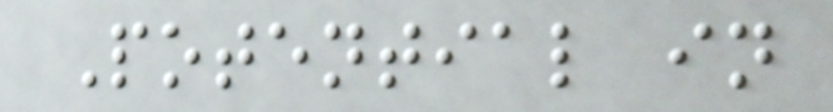Potential in
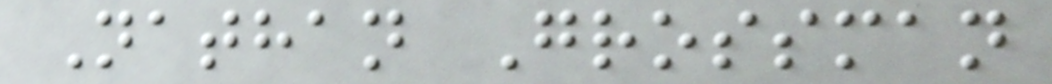Nathan Grossman
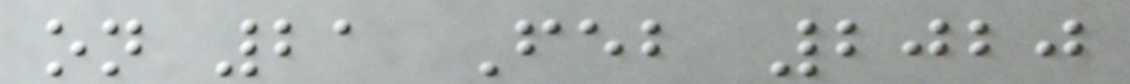on 21 Feb 2020
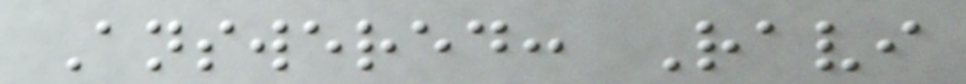Answered: Ravi
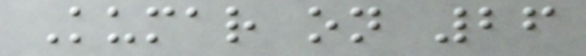Kumar on 26
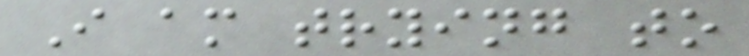I am trying to
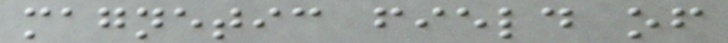magnetic field of
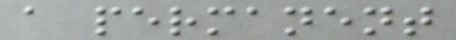a permanent
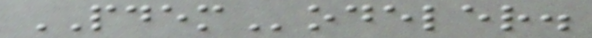PDEModeler.
